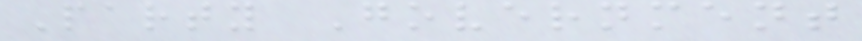Party Government
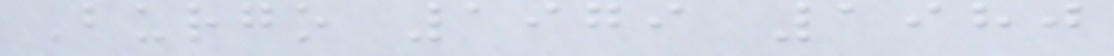Burgo 1979 1980
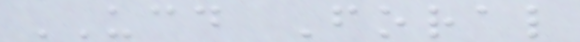UCD Foral
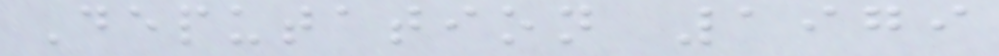Deputation 1979
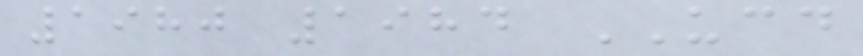1980 1984 UCD
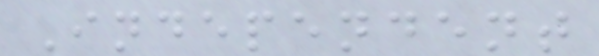Independent
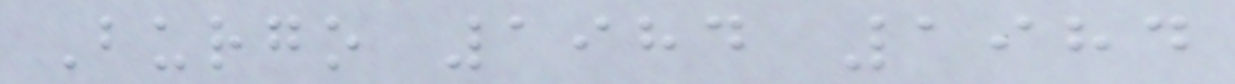Burgo 1984 1984
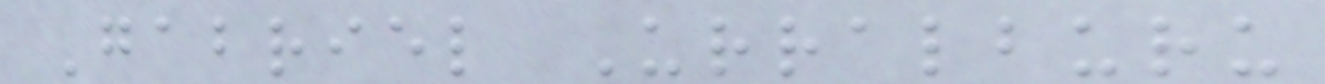Gabriel Urralburu
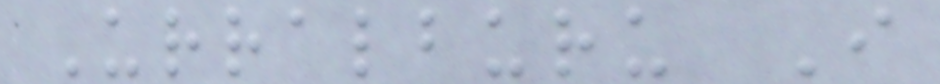Urralburu I
